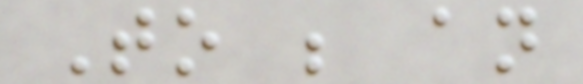To be an
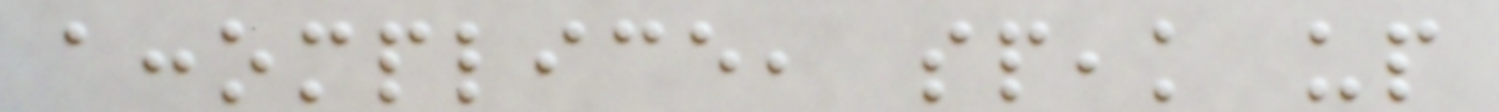accomplice, speak up
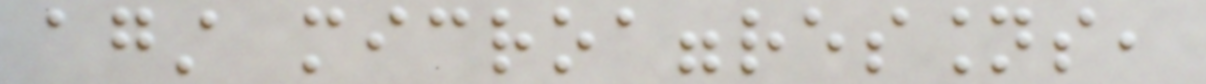against microaggressions,
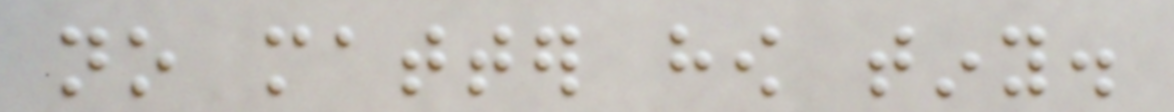no matter how tiny.
